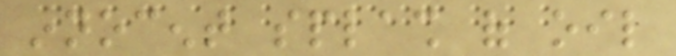innocent splash of oil
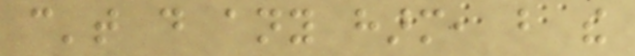can't do any harm, but the
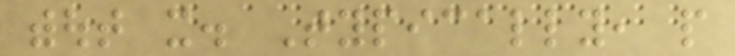without it. Typically, people
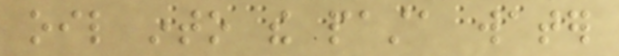oil into the pasta water
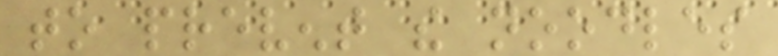to prevent the noodles
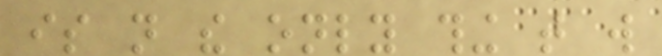is not the only thing that will
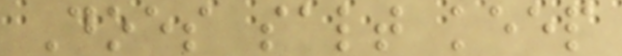Does salt keep
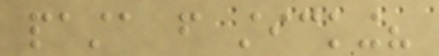pasta from sticking?
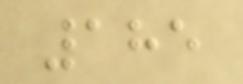185
